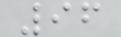96
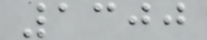1300
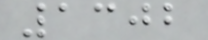1302
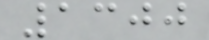1300
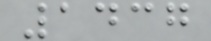1437
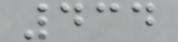434
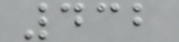432
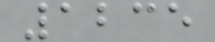1235
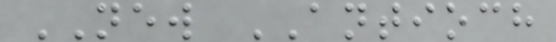NEW ANTIOCH
